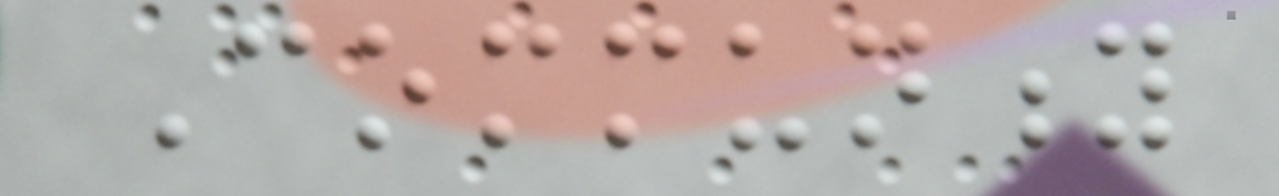Community
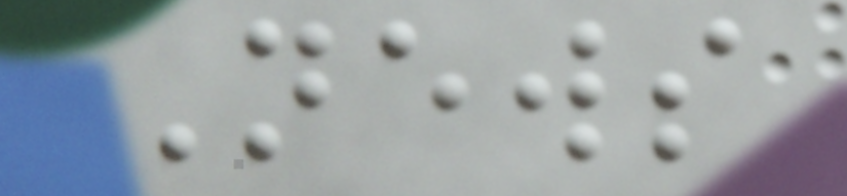News
